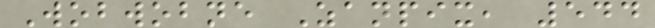Wobwobne Zanpix, 544
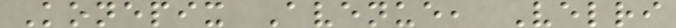Konepix Avenue, Velri
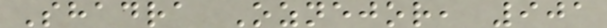Shadra Oznejor, 901
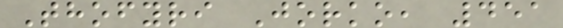Thofyri Jorko, 451
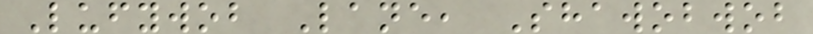Lufywob Lane, Shawobwob
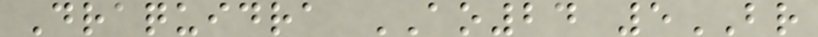Draquidra AO24 5BR
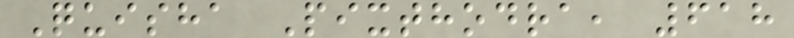Quisha Pixthodra, 618
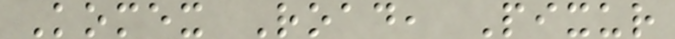Komex Road, Pixur
